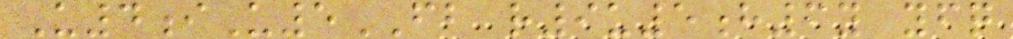U4iU5FB r9u5h6y yfq
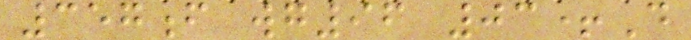357f wg96 03+D
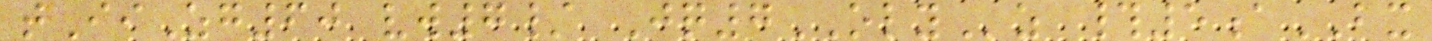tIiZg60 vw7/ Jq7OLYz #5aBX
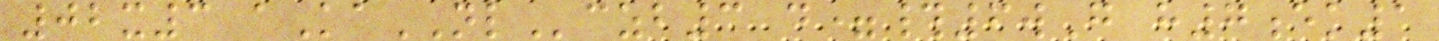02x3 aKaNLczb3 d=#6wG h7ek1
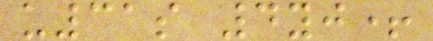u31s 4yj+
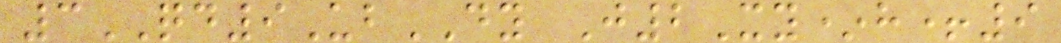3QD9UbDY J2Xy*h+9
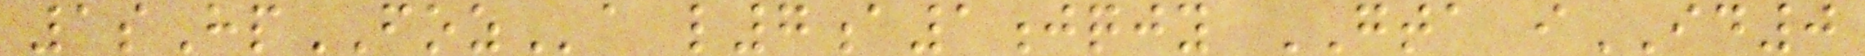1sHpFOZa l7a1jqjy GTA iID0
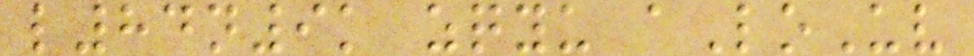l84n9k zqyu aLoUv
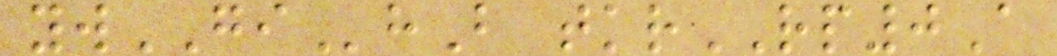ywGIhB tkrRP0A
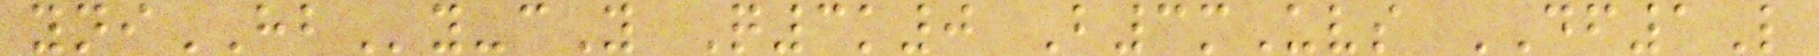yniHBy-cY Q3k0 B3mUvs DF1L
